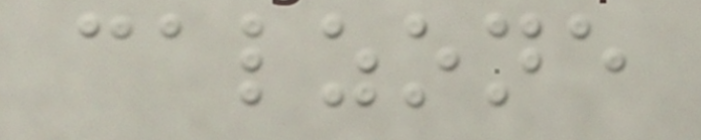calzone
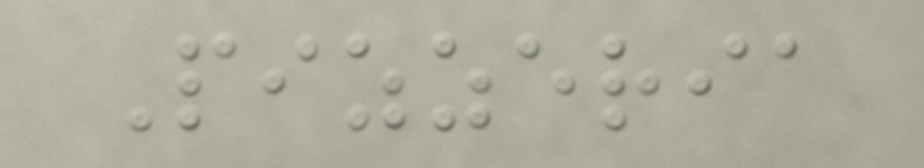Pizzeria
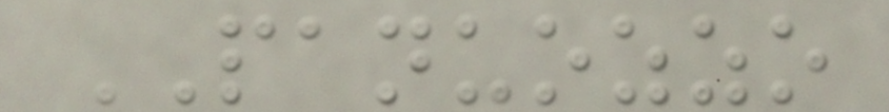PANUOZZO
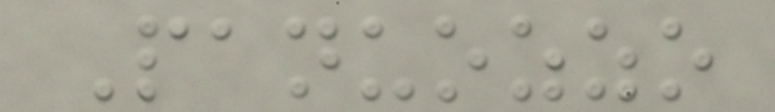Panuozzo
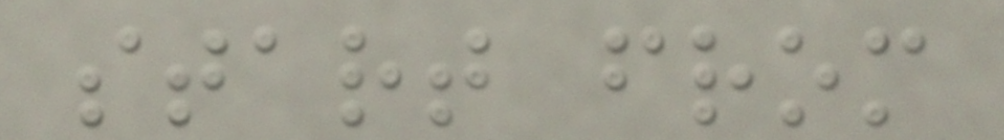start from
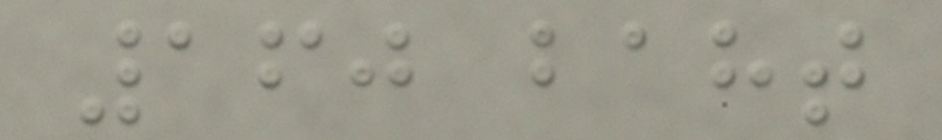160 baht
